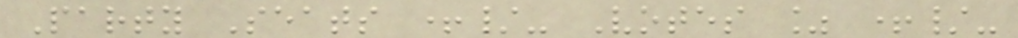Party Seats +/- Votes % +/-
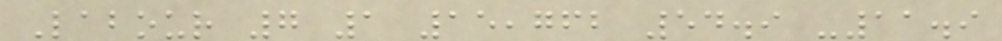Labour 7 1 15,762 54.9 -11.9
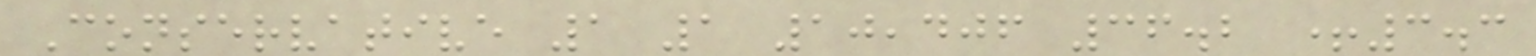Conservative 1 1 10,406 36.2 +3.3
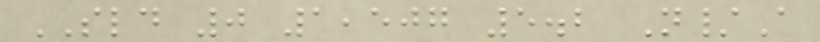SLD 0 1,507 5.2 N/A
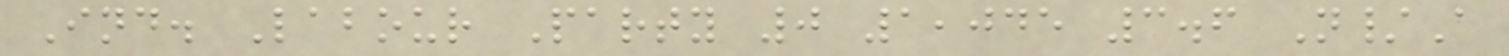Ind. Labour Party 0 1,045 3.6 N/A
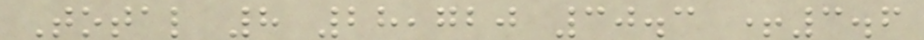Total 8 28,720 30.3 +3.6
